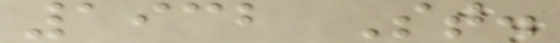1932 St.
